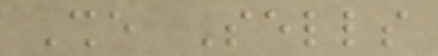She Sells
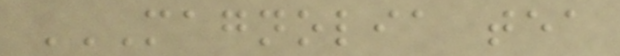MAGNOLIA TEA
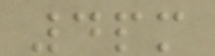4pm
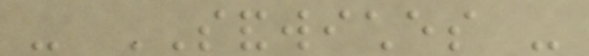- SANDWICHES -
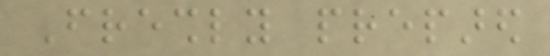Freshly prepared
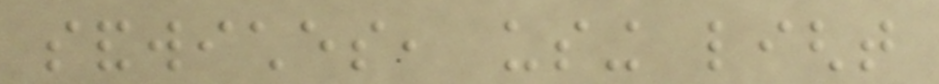sandwiches, using light
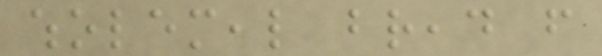wholemeal bread from
